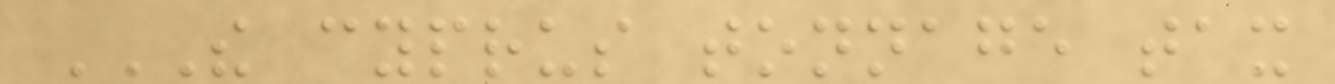THE CYPRUS TONNAGE TAX
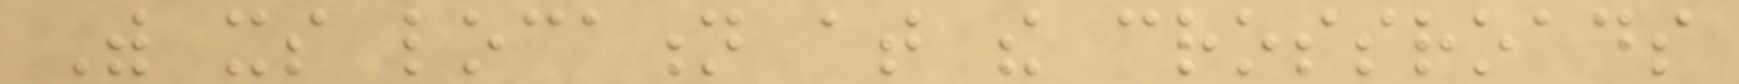With its location at the crossroads
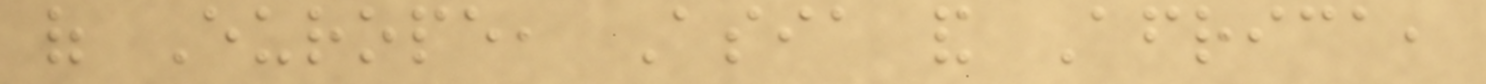of Europe, Asia and Africa,
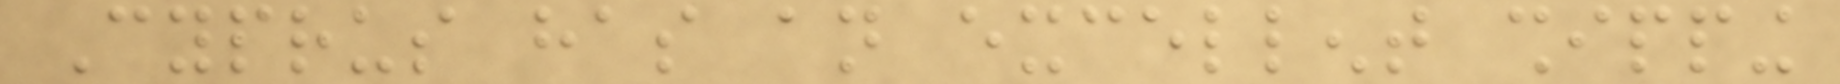Cyprus has an excellent shipping
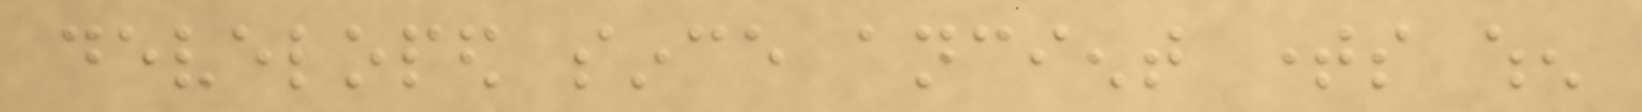developed since ancient times when
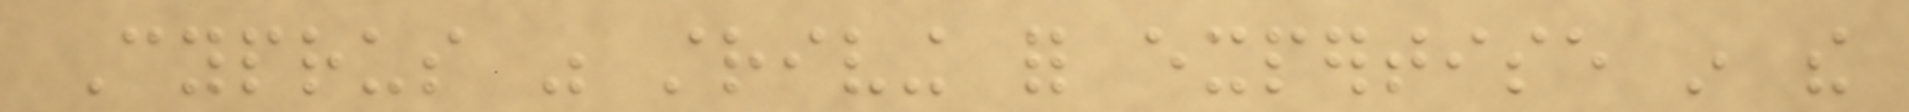Cyprus was striving for expertise in the
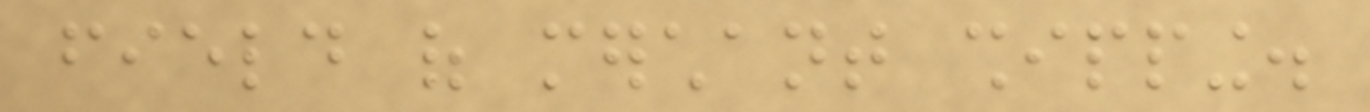field of merchant shipping.
